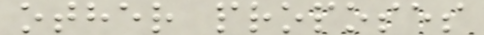other proposes
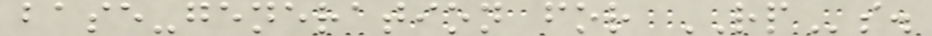base-generation for RPs.
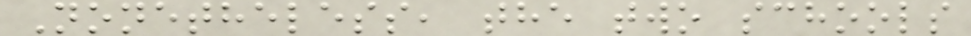Nonetheless, the two schools
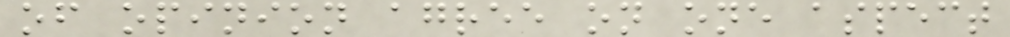of opinion agree on one aspect
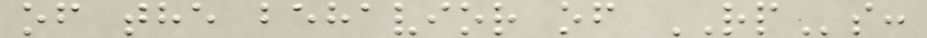of the behavior of RPs:
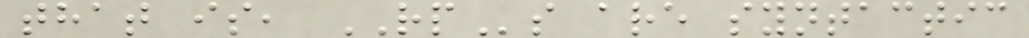that is, RPs are syntactic
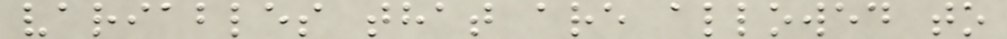variables that are allowed to
